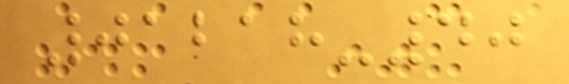01218-40
